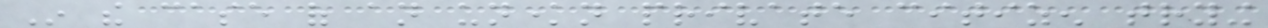In the case of an unknown private citizen trying
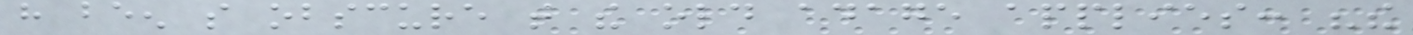have been so obscure that the old adage applies: "the
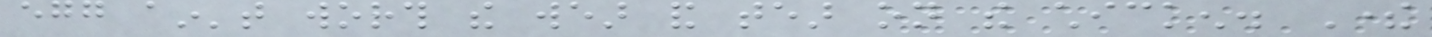egg ain't worth the wear and tear on the chicken. There
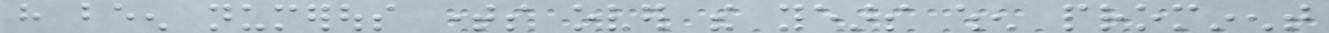have been numerous times over the years when prominent
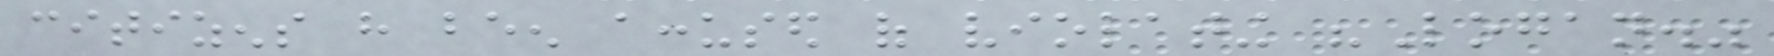citizens have been accused of violating "Logan."
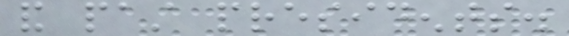and past presidents.
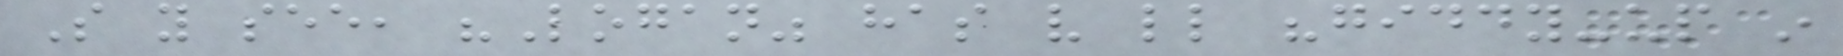So you see, "Logan" has very little "giddy-up in
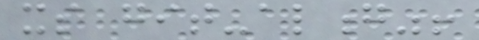its git-along"!
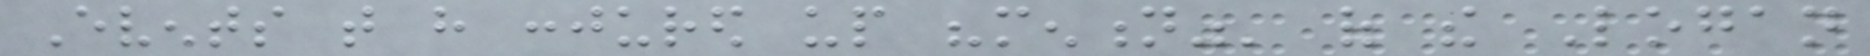Events that have conjured up "mention"' of the Logan
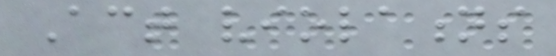Act violations
